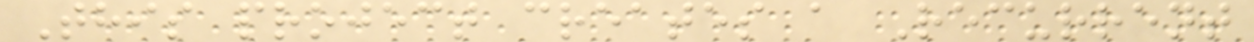This project creates a Recurrent
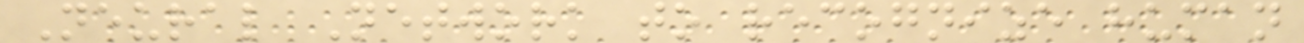Neural Network to recognize human
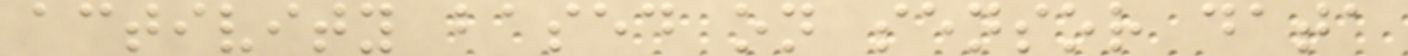activity based on sensor data
